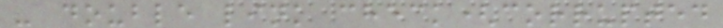- double link check(corrupted
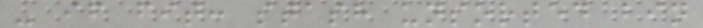- if fit: stash unsorted bin
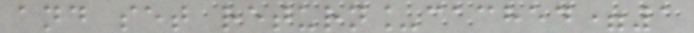and set return_cached=1
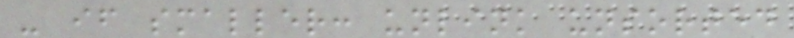- if smaller: unlink unsorted
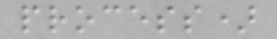process)
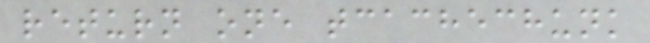return one tcachechunk
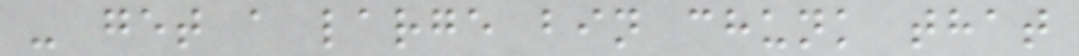- get a large bin chunk that
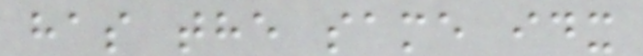has the same idx
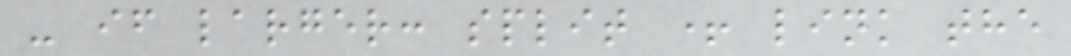- if larger: split + link the
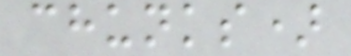chunks)
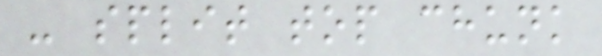- split top chunk
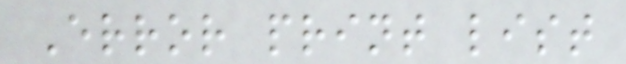Error print list
